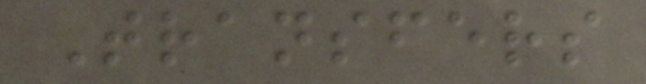Transfers
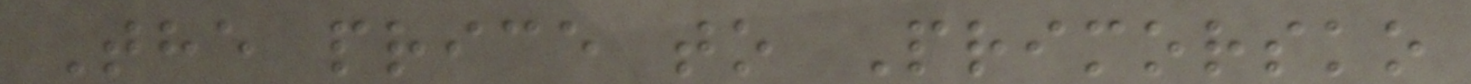The price to Primorsko
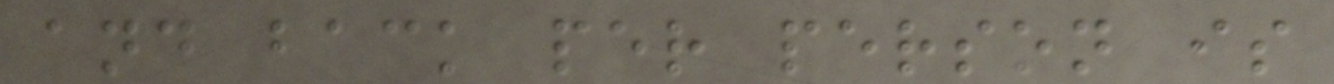and back per person is
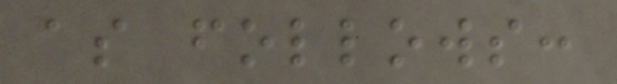as follows:
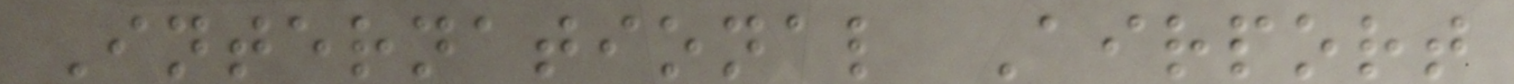International Airport
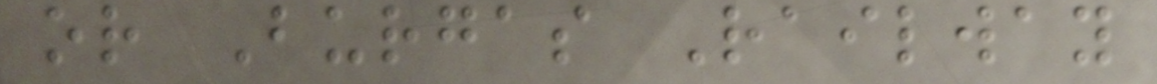or Burgas Railway
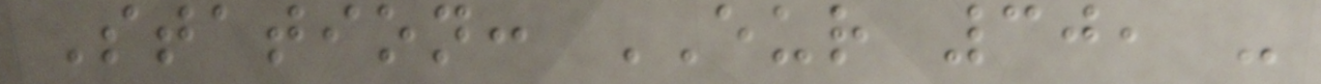Station: EUR 30, -
